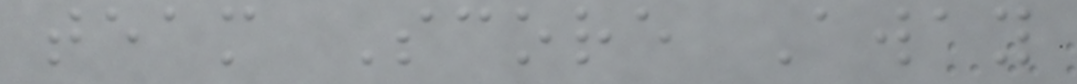team Score Away
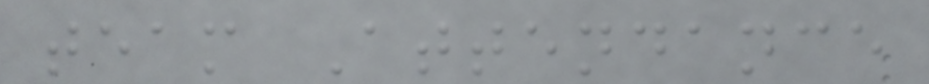team Attendance
